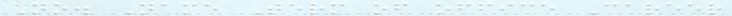No. Name Term of office Career
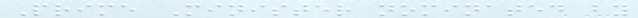Prime Minister nominated by
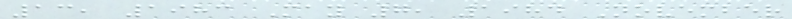13, 1983 May 7, 1984 November
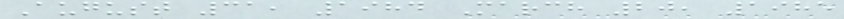August 31, 1984 March 20, 1985
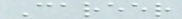Career
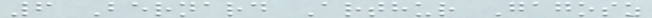6 Bernard Arthur Gagosz
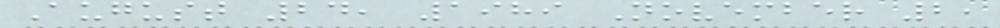August 24, 1989 November 2,
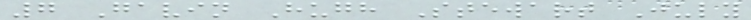7 Gavin Hugh Stewart July
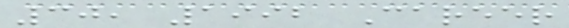30, 1992 Career
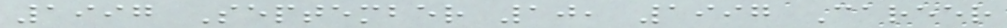1997 September 10, 1997 Career
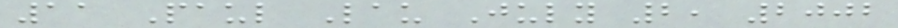11 Paul Lau July 2, 2002
